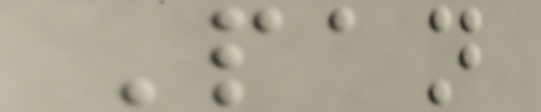Pan
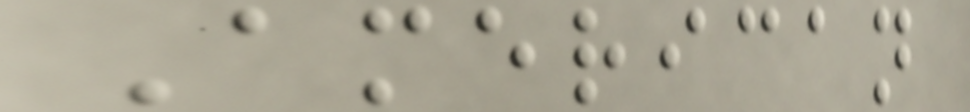American
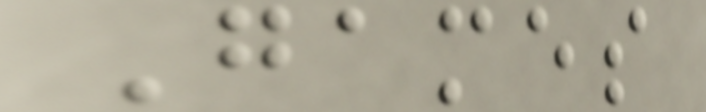Games
